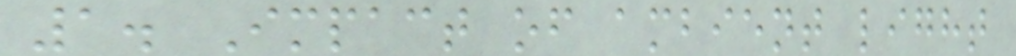1. Impact of ambient light
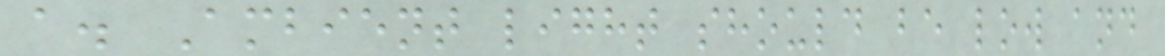a. Ambient light should be low and
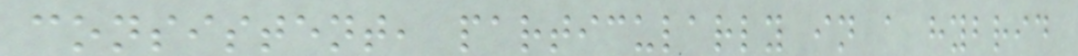consistent, particularly in a hybrid
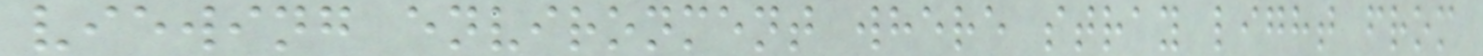viewing environment where stray light from
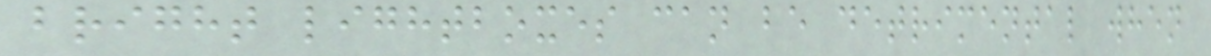bright lightboxes can be detrimental when
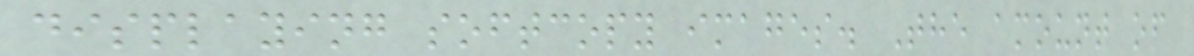displaying softcopy images. The amount of
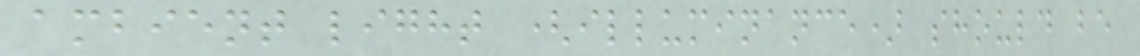ambient light (illuminance) should be
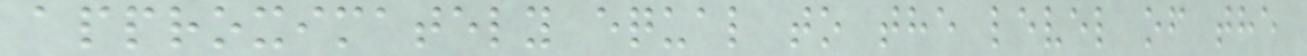approximately equal to the level of the
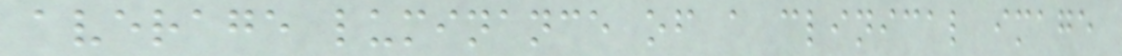average luminance of a clinical image
